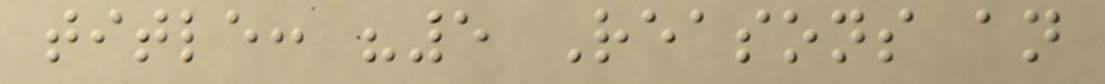title: "5 Reasons an
